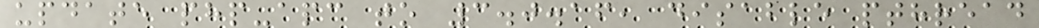update php-apc to 3.0.16, disable pthread
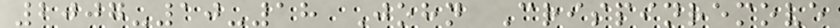2007-10-18 John Crispinremove
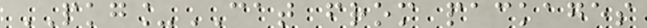PKG_CAT from packages
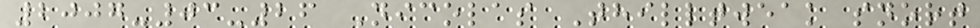2007-03-26 Nicolas Thilltweak snort
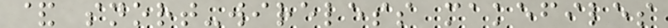& snort-wireless makefiles
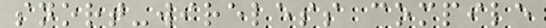snort-wireless compile
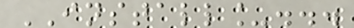INSTALL_...
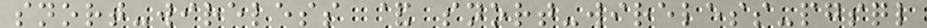snort-wireless & snort-wireless-pgsql
